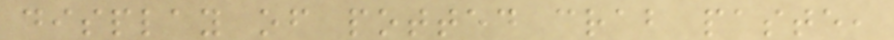display of potted crab paste,
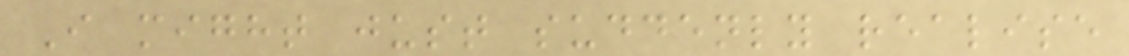I might just suddenly realise
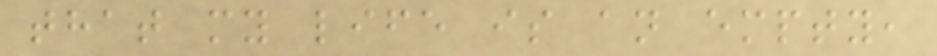that my life is an empty,
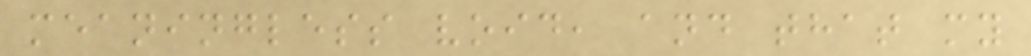meaningless void, and that my
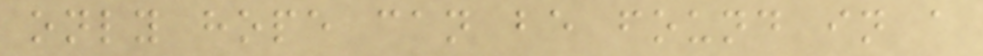only hope can be found in a
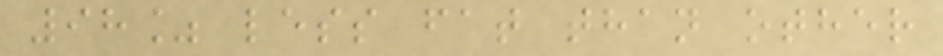98% less fat than other
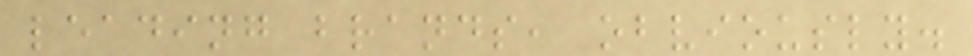leading brands, obviously.
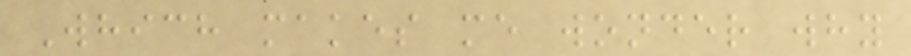Which makes me wonder why
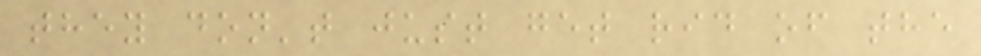they don't just get rid of the
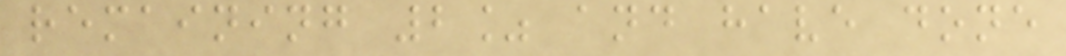remaining 2% and have done
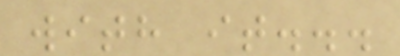with it...
